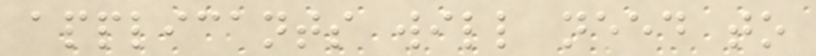applicants will need to
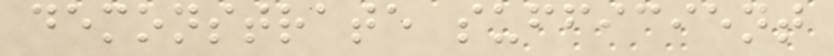demonstrate sufficient
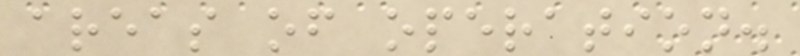areas of operation.
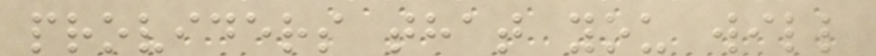providers that you will
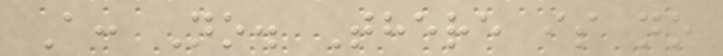A: No. There is no
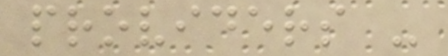providers -
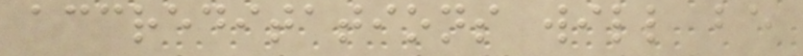accreditations will be
